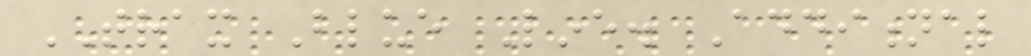TRAX Blue Line. Additional
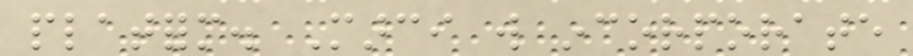platform. Marci will incorporate
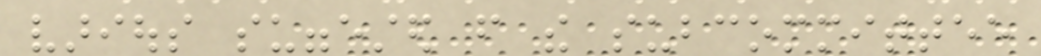various suggested from the subcommittee
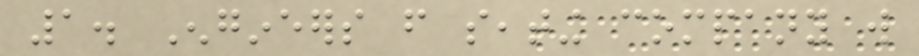1. Engineers from seating company will
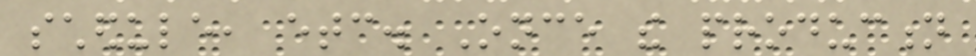schedule, etc. Once the production
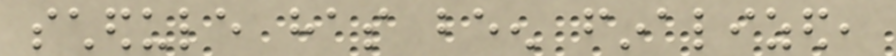schedule has been finalized,
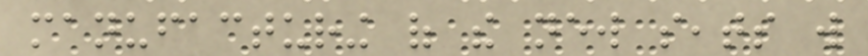manufacturing of the new seats will
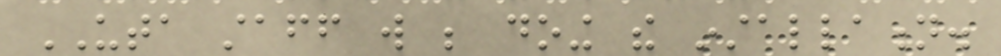UTA staff will be doing the installation.
